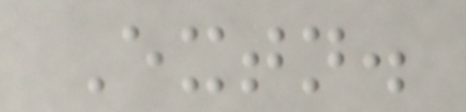Extn.
